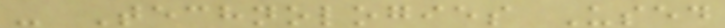- Technologies Used
